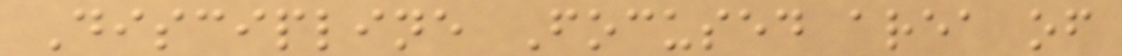Discipline Focused area of
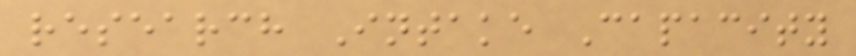research Intake Capacity
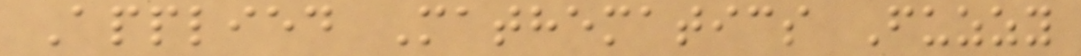Applied Mathematics Fuzzy
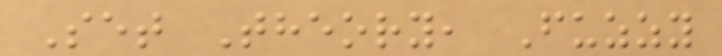Set Theory, Fuzzy
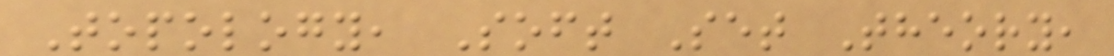Topology, Soft Set Theory,
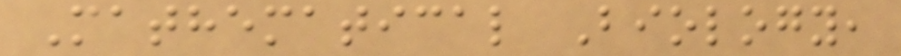Mathematical Biology,
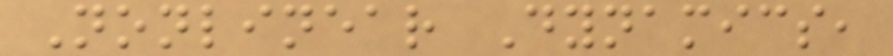Nonlinear Dynamics,
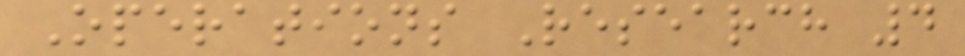Operations Research 4
